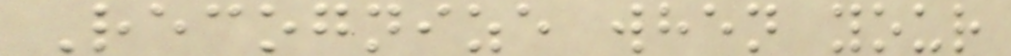Recognize when your
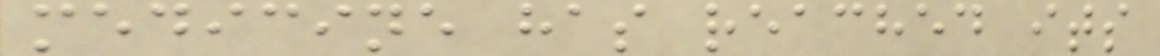medicine has reached its
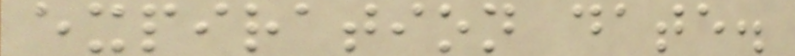expiration date.
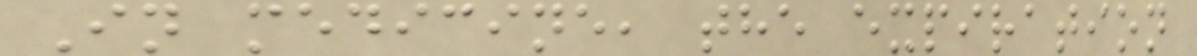In medicine, the expiration
